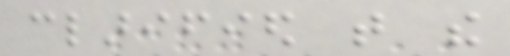clarified that the
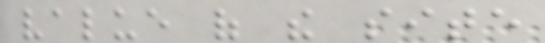value of the site
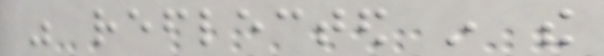was reflected in the
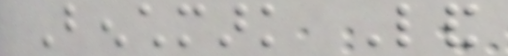Benchmark Land
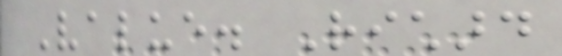Value. Richard
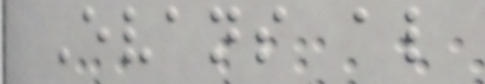Evans also
